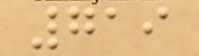719
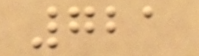721
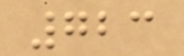723
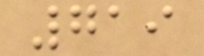719
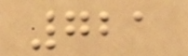721
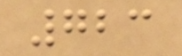723
